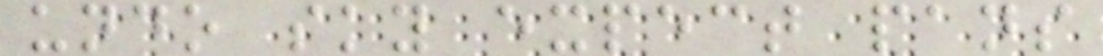undo sky expect pans
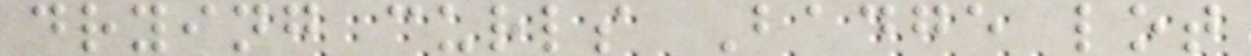drying curls Badge lot
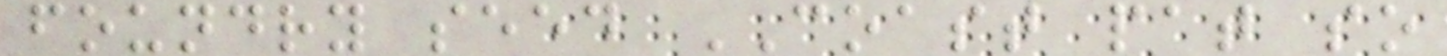foundry seed COAST pat so
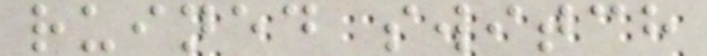ruined switch
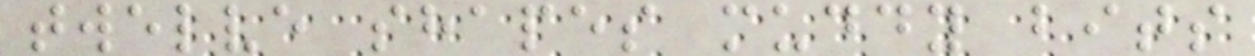twelve shapes muddy bits
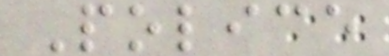Police
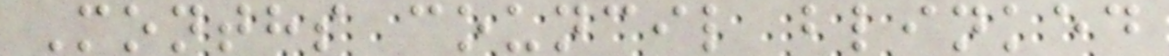Months council blinked
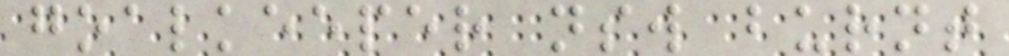goalkeeper nsw burnt
